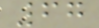67
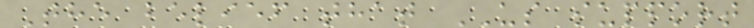The belief that US support
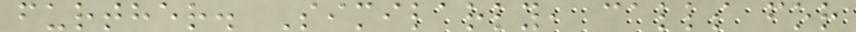further. Similarly, calls for
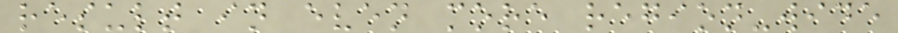result in even more region-wide
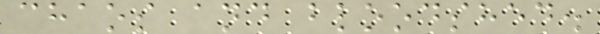chaos and bloodshed.
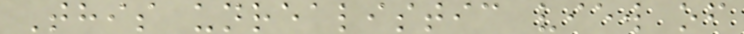This unrealistic view of
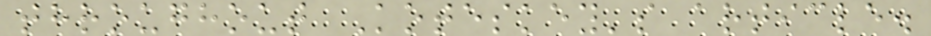throughout Koteskey's article.
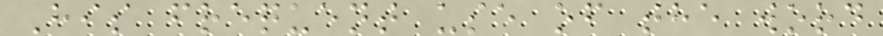His frequent use of the word
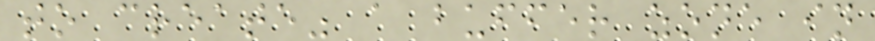to create" a buffer zone in
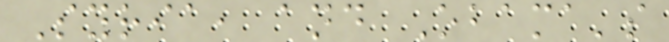Syria, and Obama's
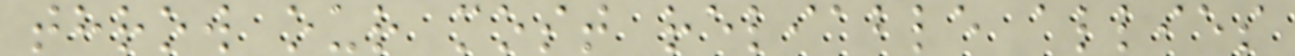throw our most reliable allies
